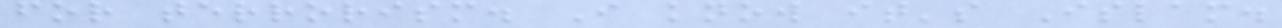for terrorism. I know it's Islam.
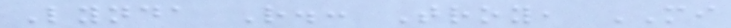Lynda R.: Troy, MI
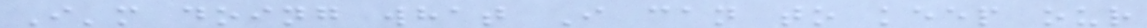I'm doing what I can to keep our
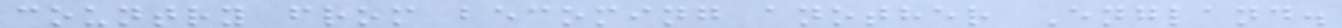country from becoming another England.
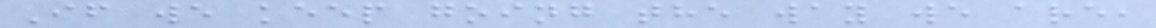If we keep going the way we are,
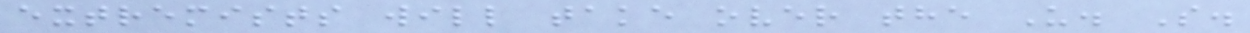extremists will take over the U. S.
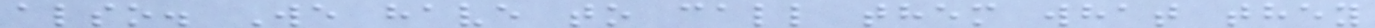also. We have to call them what they
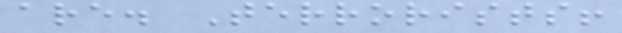are. Terrorists!
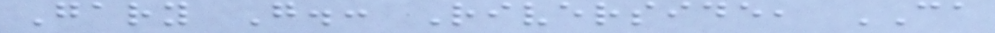Gary G.: Riverside, CA
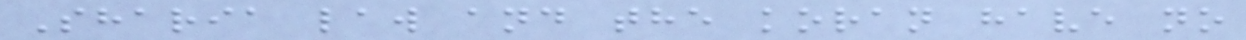Sharia law and the koran have no
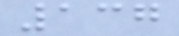137
